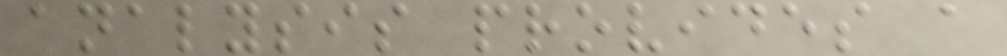analysis provides a
